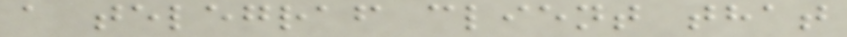a telegraf client that
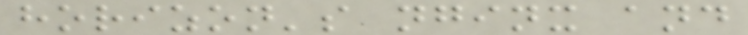horizon's nginx and
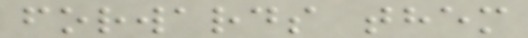forwards them
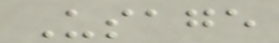Usage
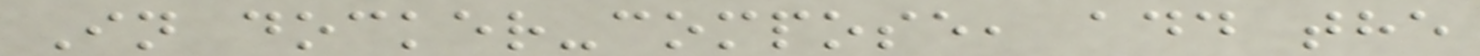In docker-compose, add the
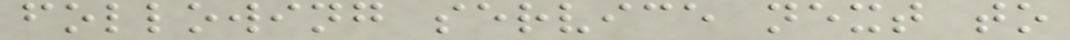following service next to
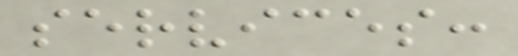services:
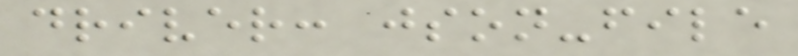driver: json-file
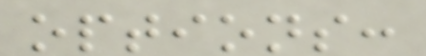options:
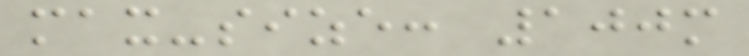max-size: 100m
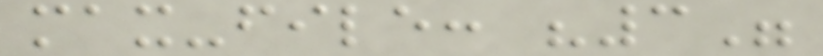max-file: "3"
